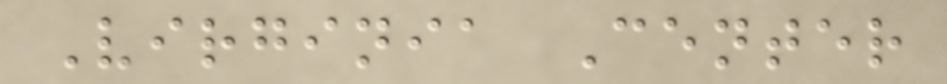Virginia Center
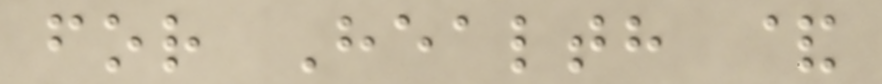for Health &
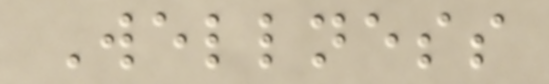Wellness
